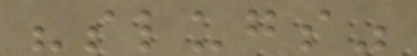"slugs"
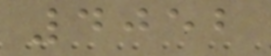4052
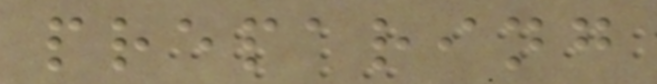preparing
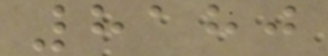8180
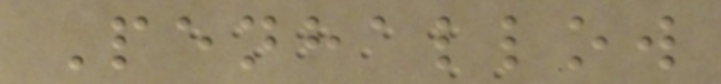Penhallow
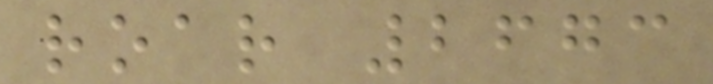roar 2673
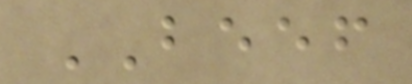BEEF
